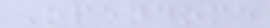Opendome
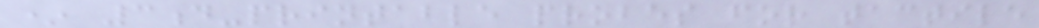* 3d-printable probes for tactile
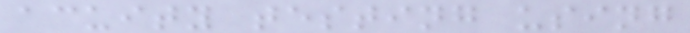acuity testing using
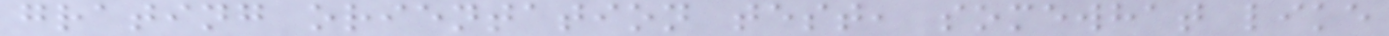grating orientation test, somewhat like
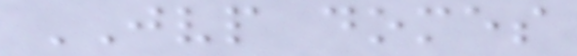JVP domes
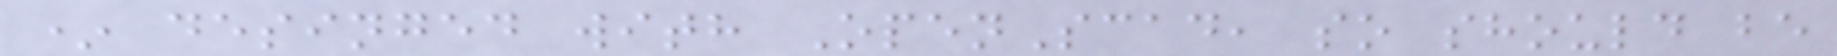* desinged with OpenScad, so should be
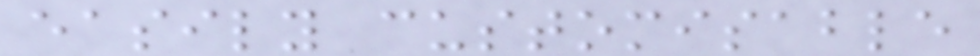easily customisable
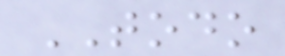TODO
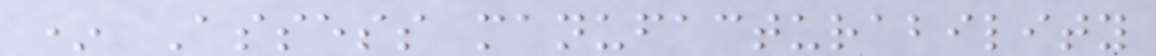* Assess manufacturability
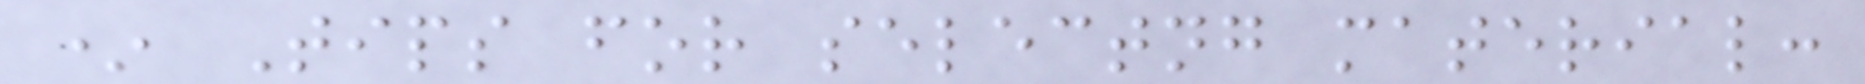* Tips for selectng material:
